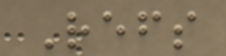Refs
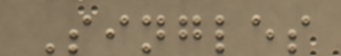Singles
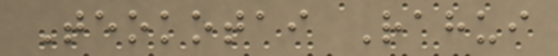Teokotai Rahui
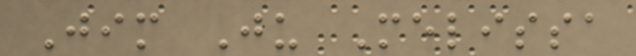Jim Ju Melissa
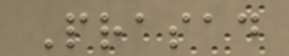Prasad
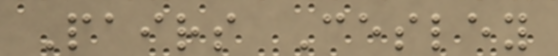Pairs Cesley
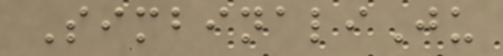SimbinaliJu
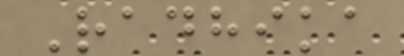Radhika
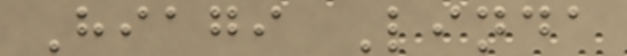Hiagi Linda
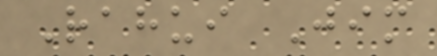Rahui Jim
